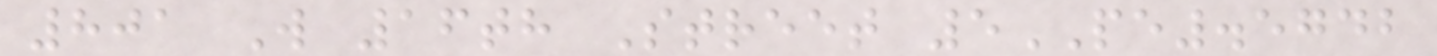801 W 16th Street 5PE.5742
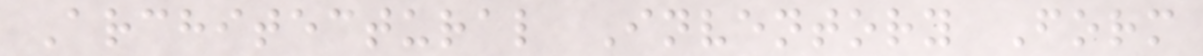Architectural Inventory Form
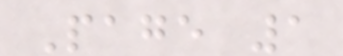Page 1
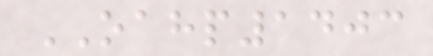OAHP1403
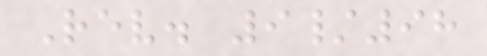Rev. 9/98
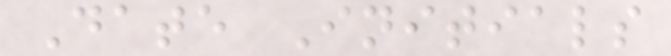Date Initials
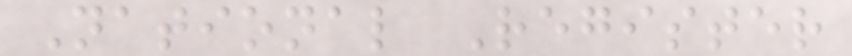National Register
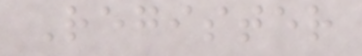Register
